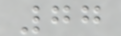77
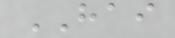HAI
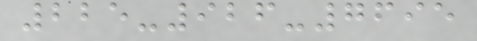225-926-7695
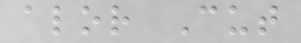alor Cut
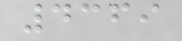4369
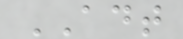ADT
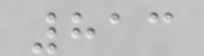813
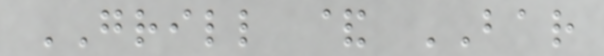GRILL & BAR
